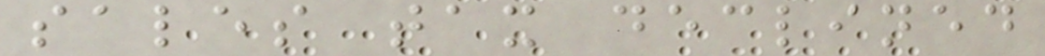sales tax declined
